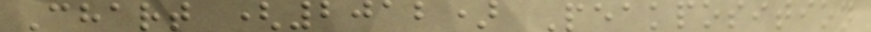Chart (2012) Peakposition
